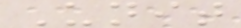Unit
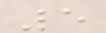5
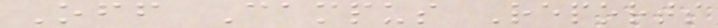Off Campus Reports
